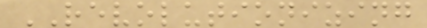REVOLUTIONIZING
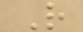R
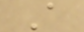A
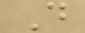D
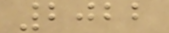2022
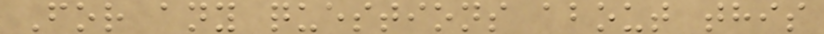For any questions about this
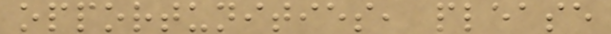opportunities, please
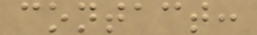contact:
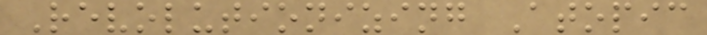Revolutionizing Atopic
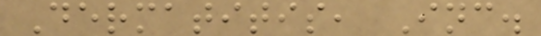Dermatitis, Inc.
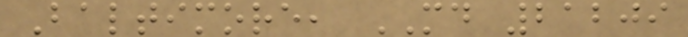Baltimore, MD 21209
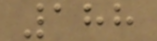188
